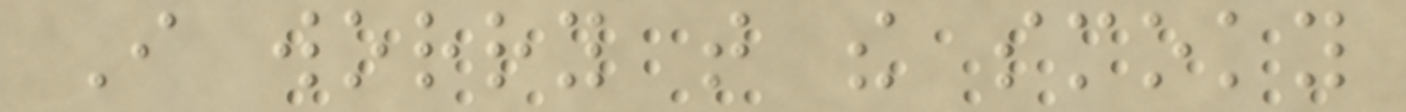I worry that the smoky
